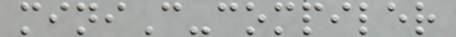miniC-compiler
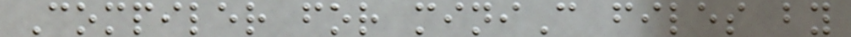Compiler for miniC files by
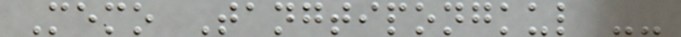Memo Tangtipongkul --
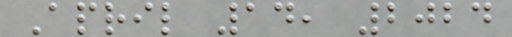April 14, 2024
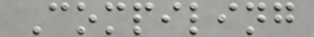Compiling
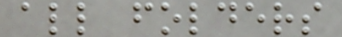all folders
